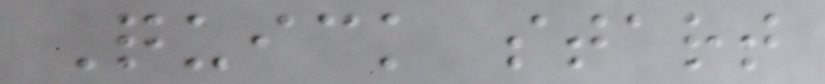Quick start
